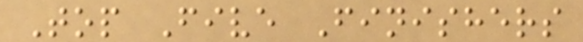Top Five Finishers
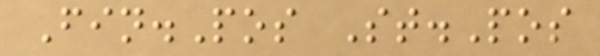Fin.Pos St.Pos
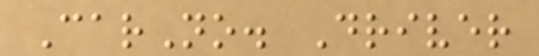CarNo. Driver
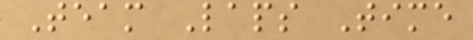Team Laps Time
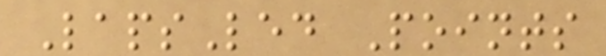LapsLed Points
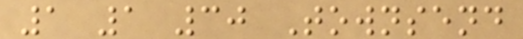1 1 30 Townsend
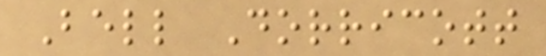Bell Dorricott
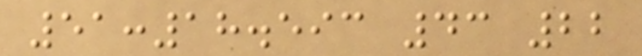51:18.593 43 22
